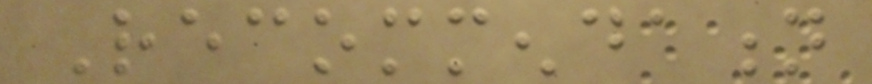Recommendation
